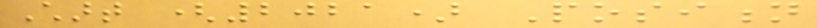Chart (2021) Position
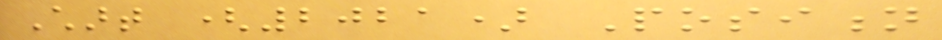Chart (2021) Position
